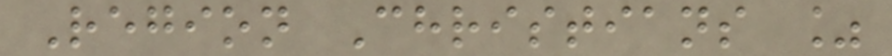Region Christians %
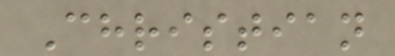Christian
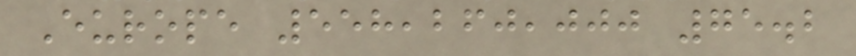Europe 558,260,000 75.2
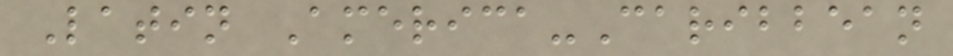Latin America-Caribbean
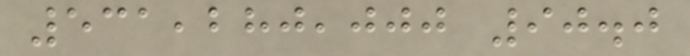531,280,000 90.0
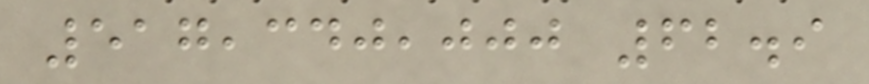517,340,000 62.9
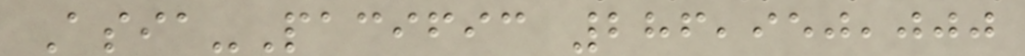Asia-Pacific 286,950,000
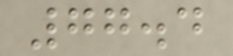77.4
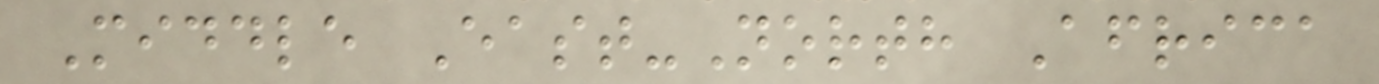Middle East-North Africa
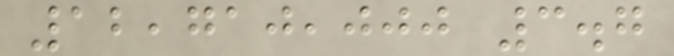12,710,000 3.7
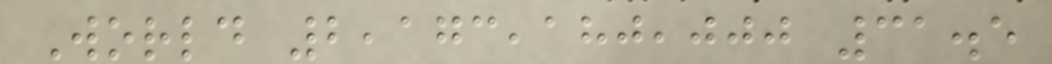World 2,173,180,000 31.5
